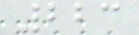223
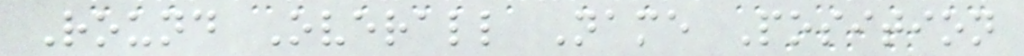Round Overall Name Position
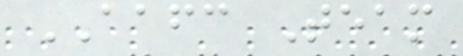AAFC Team
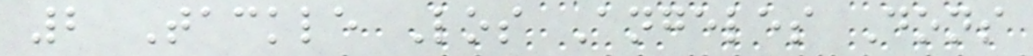2 Tackle Los Angeles Dons
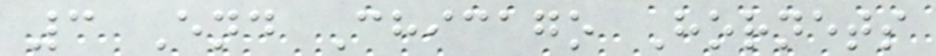3 End Chicago Hornets
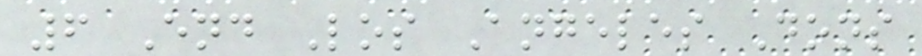6 End Los Angeles Dons
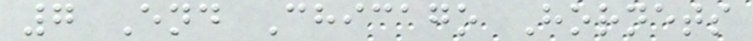7 End Chicago Hornets
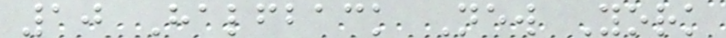10 Halfback New York
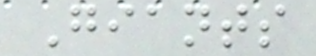Giants
